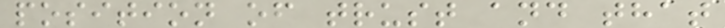position of trust and that
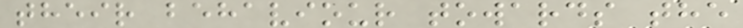their behaviour towards the
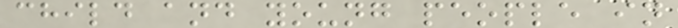child and young people in
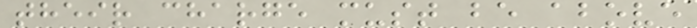their charge must be above
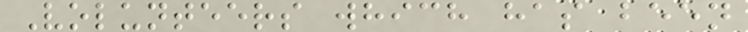Volunteers which has been
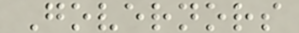Governors
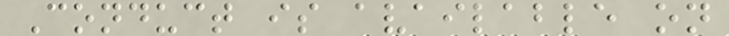Conduct is available on
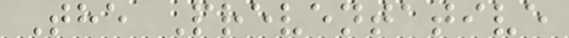The Preventative
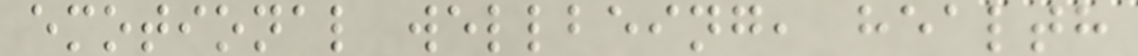emotional wellbeing, health
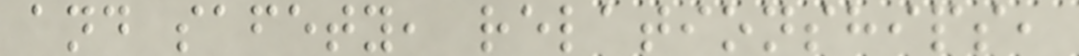and safety, relationships,
